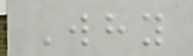Why
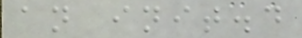an init.d
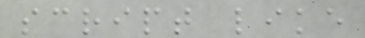script like
